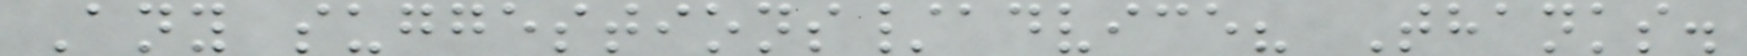Any suggestions/advice? Thanks.
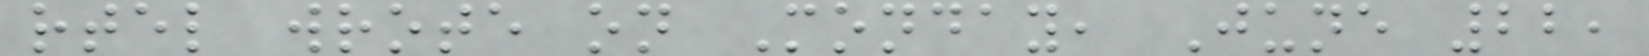rtel wrote on Monday, June 22,
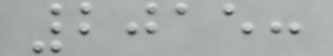2015:
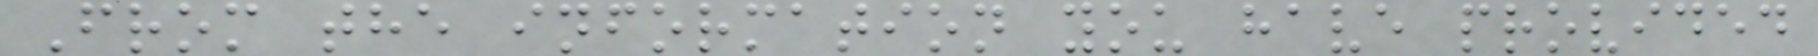From the information you have provided
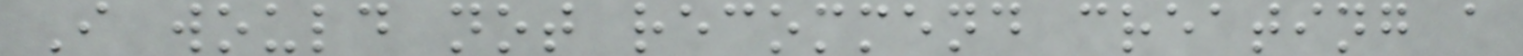I would not recommend creating a
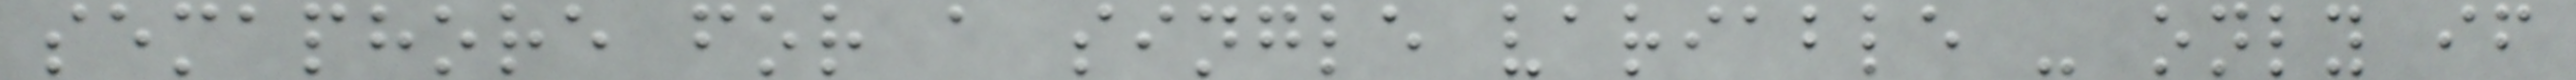semaphore for a single variable - only if
